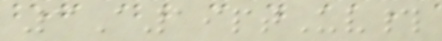3A19ptUv#
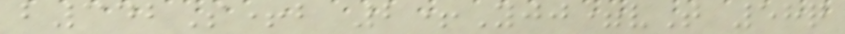b342S+b 2+Yjj=vT 58q
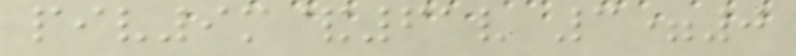piv9m&61v 3=0
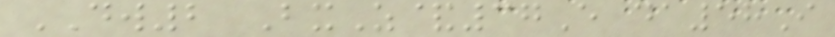DW2 BxZ&37E da58I
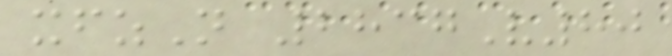xfzN 2837V80
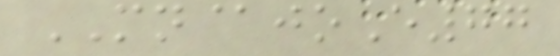MN@joE77
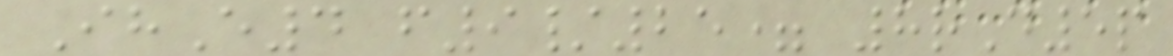IhE4 f9/25= 8rD5p
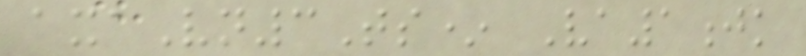axaVn3Ts* Va1jk
